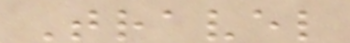Travel
